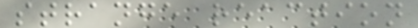strange reaction
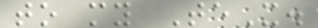to my TeX.
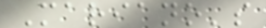Mariano's
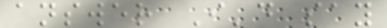answer I'd say
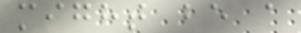might be a
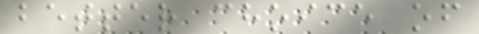better choice of
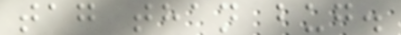tag than bug.
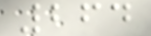264
